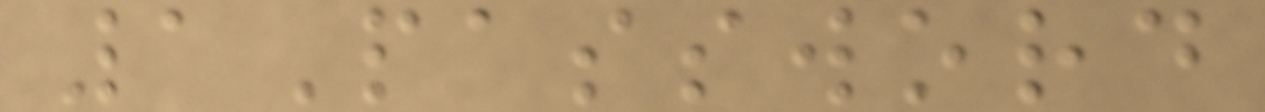1Password
